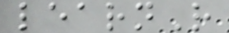learnR
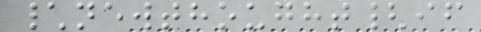\newthought{if
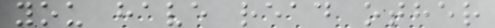you have read other
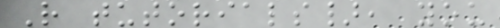R tutorials}, you
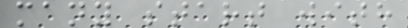many start with
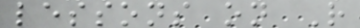lessons on R
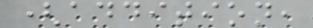(addition,
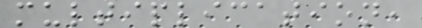multiplication,
